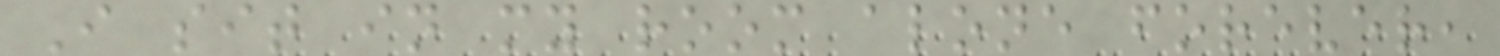I sit in my room alone forever,
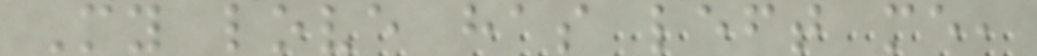My love has left me,
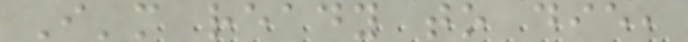I'm ready to die,
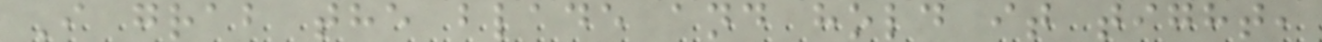I grab the blade and hold it tight,
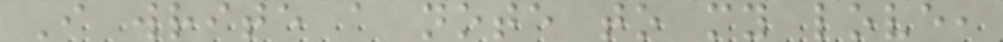I write a note to my love,
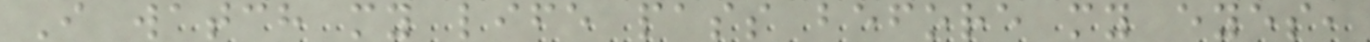I watch my life pass before my eyes,
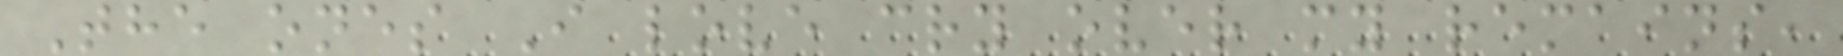The ones I love cry over my remains,
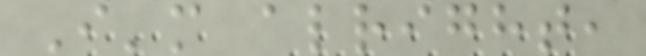I'm alright,
